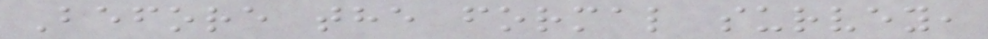Before the formal survey,
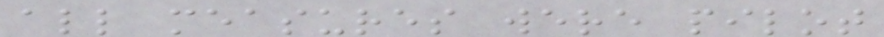all measures were pilot
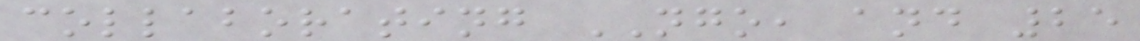collaborating NGO, and 25
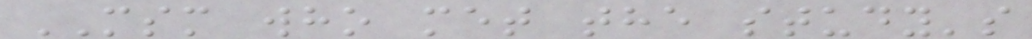MSM who met the study's
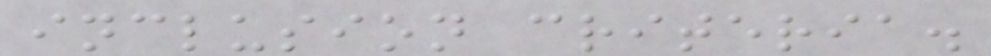inclusion criteria.
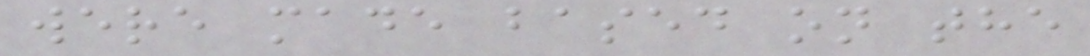were made based on the
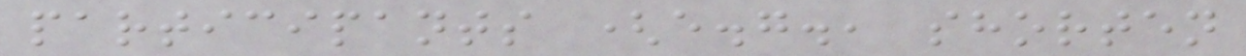participants (e.g., shorten
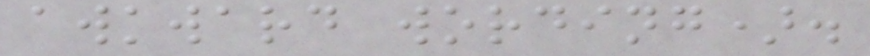awkward wording).
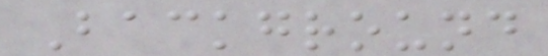Background
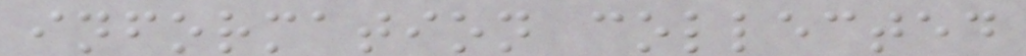information collected
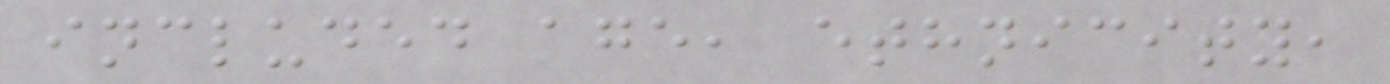included age, ethnicity,
